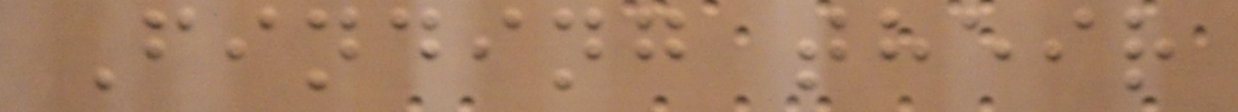Finding their
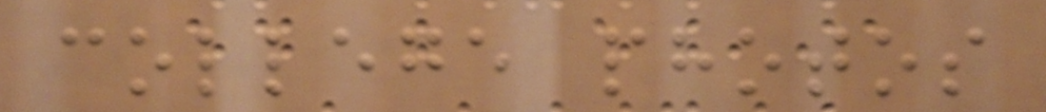college photos
